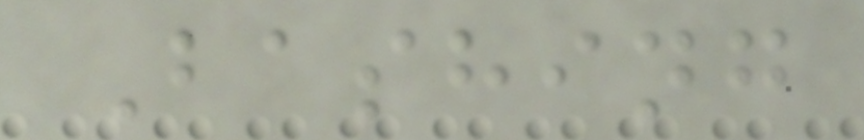Bashing
